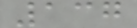137
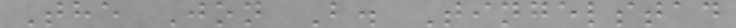The Jon B. Tingelstad
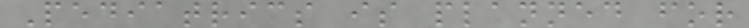Pediatrics is planned for
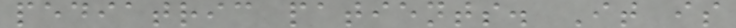pediatric patients. It is
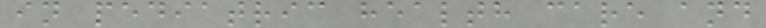in pediatric health care and
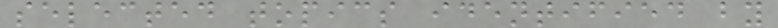selected topics identified by
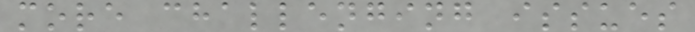more challenging issues
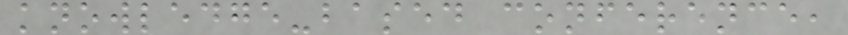knowledge-based conference,
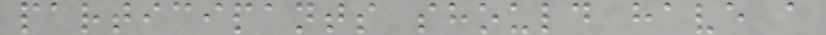participants should have a
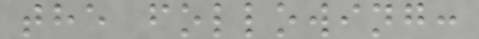the following:
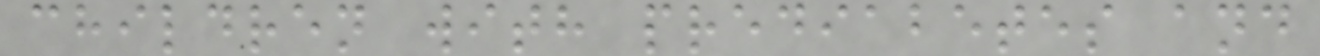children with prediabetes and
